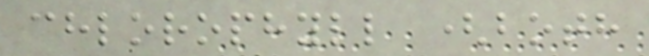chlorophyll (both
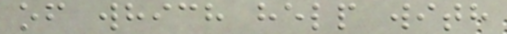of which help with
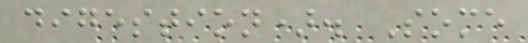digestion). Some
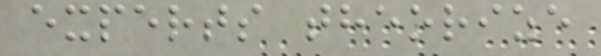experts theorize
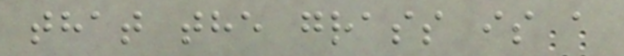that the grass is a
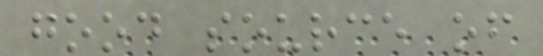good source of
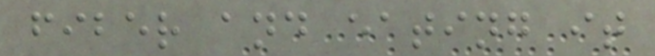fiber and eating it
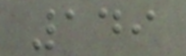149
